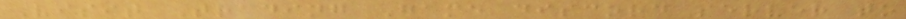Visit Trading Game discord server to
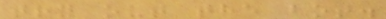try out the bot.
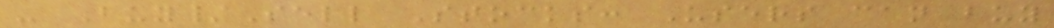- Buy/Sell Stocks: Users can buy
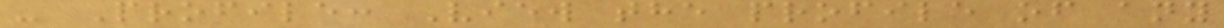- Profile: View the profile of any
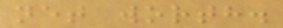net worth.
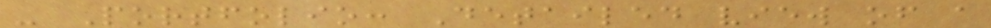- Portfolio: Detailed view of a
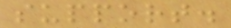support.
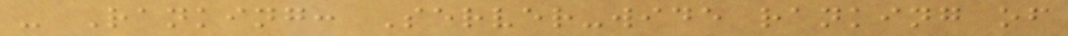- Ranking: Server-wide ranking of
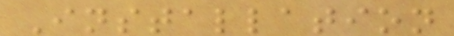Installation
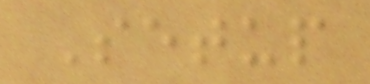Setup
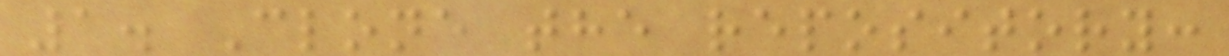1. Clone the repository:
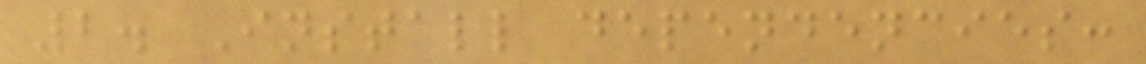2. Install dependencies:
